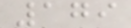179
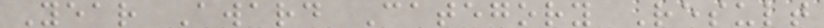Year Award Category Result
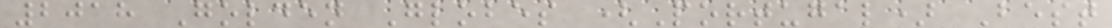2018 Golden Globes (Portugal) Best
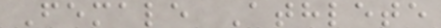Female Athlete
